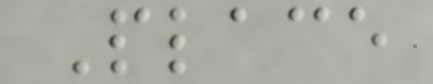Place
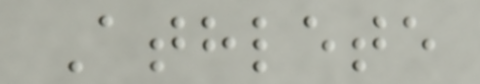Athlete
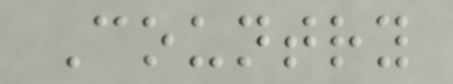Country
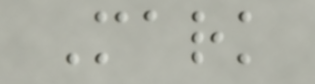Mark
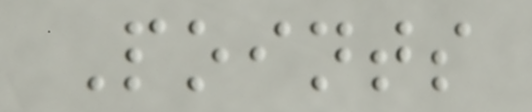Points
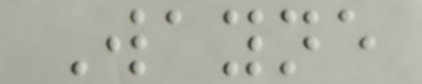Wayne
